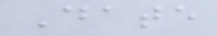Date
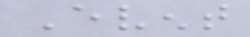Event
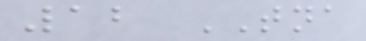12 TNA
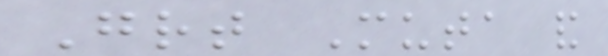Great Muta and
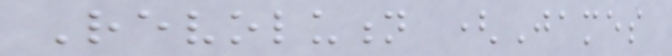Revolution (James
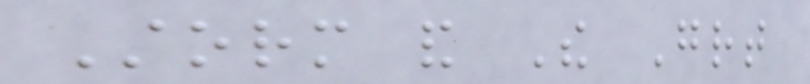Storm and The Great
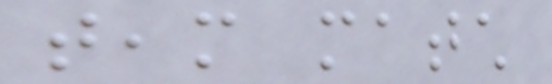team match
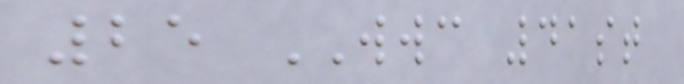25 WWC 41st
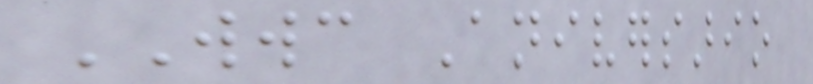WWC Aniversario
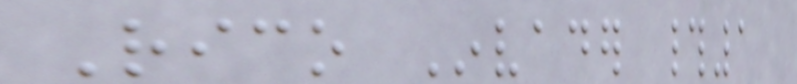Rico Invader #1
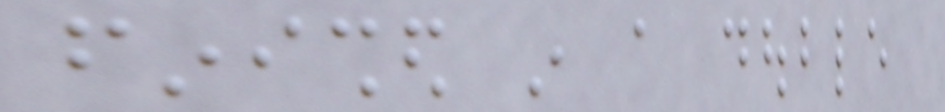finished in a double
